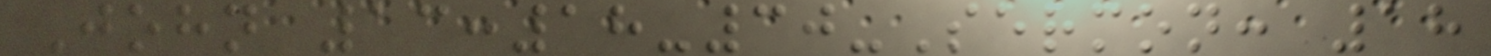John 13:18-30-Sermon: 18
